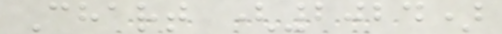Chart (2024)
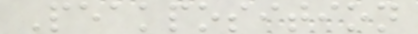Peakposition
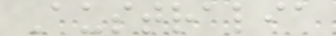Australia
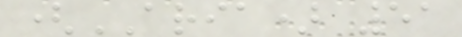(ARIA) 51
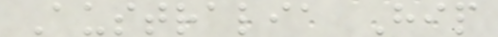Australia Hip
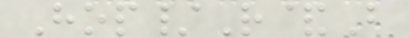Hop/R&B
